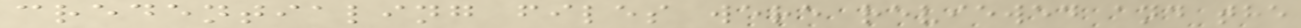credentialing files were reviewed and the
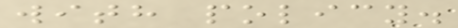with policy.
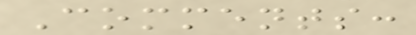Comments:
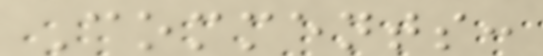Comments:
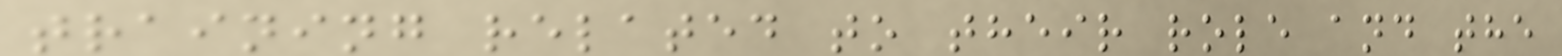training related to their role and the
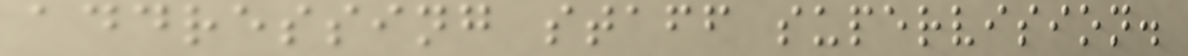addressing staff supervision.
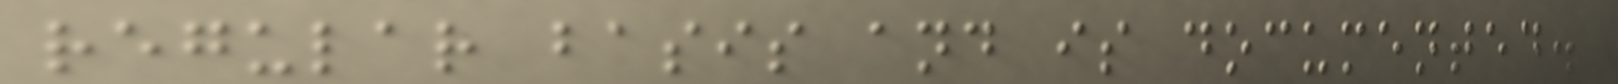regular basis and is documented.
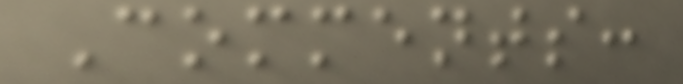Comments:
